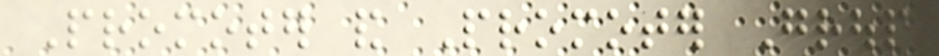Promoter and Promoter Group
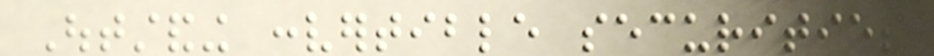Outstanding convertible securities
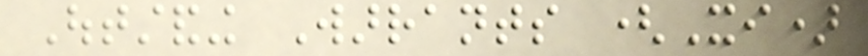Outstanding Warrants (Xi)
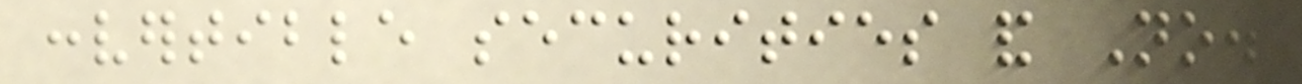convertible securities and No.
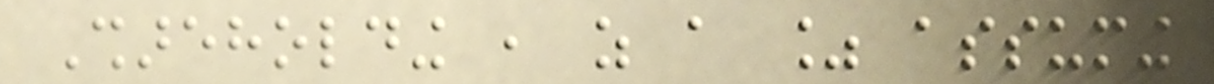Shareholding , as a % assuming
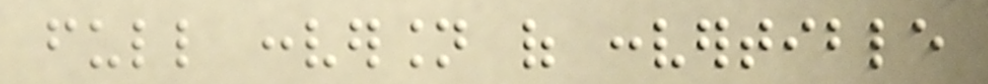full conversion of convertible
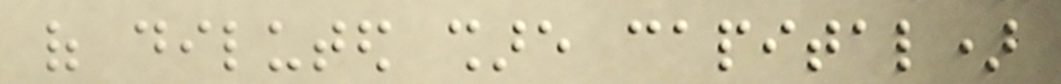of diluted share capital)
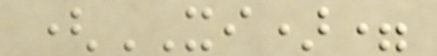(XI)=
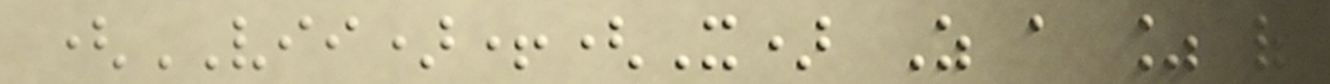(VII)+(X) As a % of
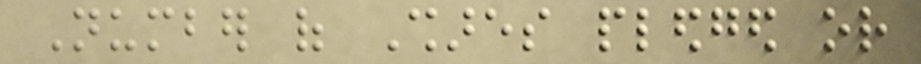Number of Shares pledged or
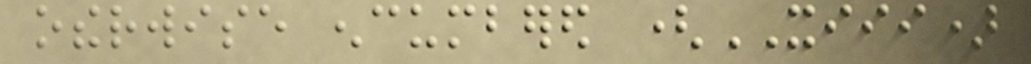otherwise encumbered (XIII)
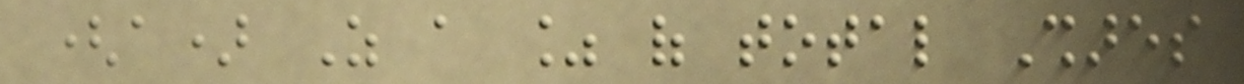(a) As a % of total Shares
